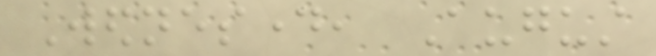Wednesday, August
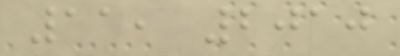11, 2010
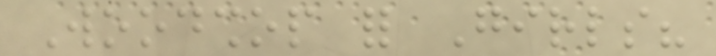Woodshop for Girls?
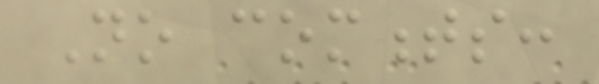No comments:
